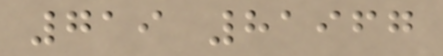719 81967
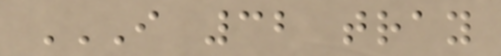I 32 TRAY
